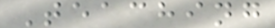Teaching
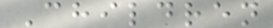Children
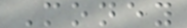Money
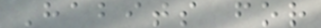Habits for
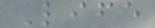Life
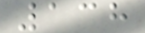138
